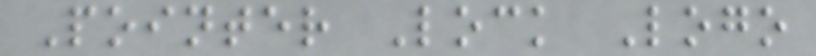Pointer Lock Logo
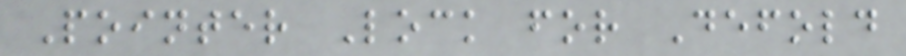Pointer Lock for Defold
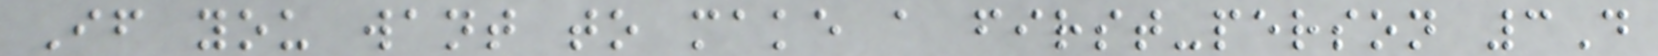If you want to make a first-person 3D
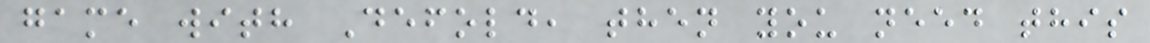game with Defold, then you need this
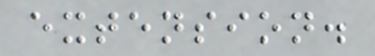extension.
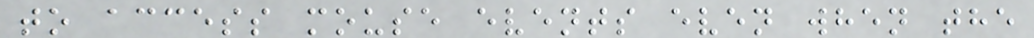to access mouse events even when the
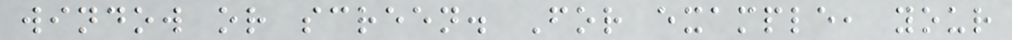window or screen. For example, your
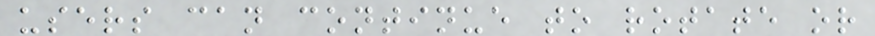users can continue to rotate or
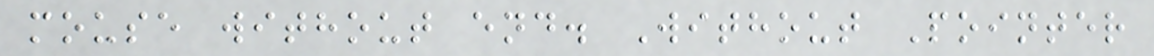mouse without end. Without Pointer
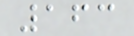163
